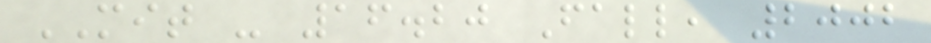MIT - 16.20 Fall, 2002
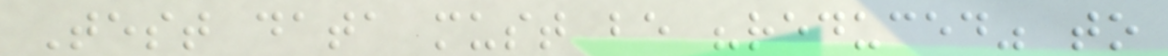Test data must be "reduced" to
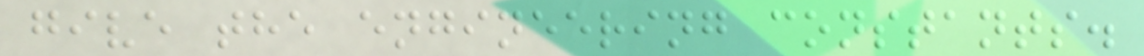give the engineering constants.
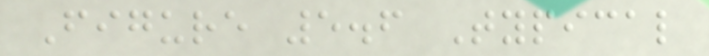Figure 5.6 Typical
